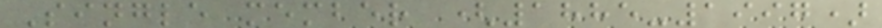Single member (1885-1997)
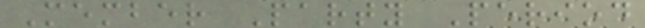Member Party Period
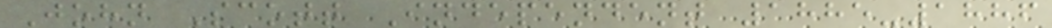John Scott Independent 1885-1886
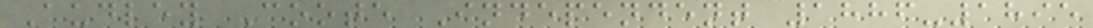Audley Coote Independent 1886-1895
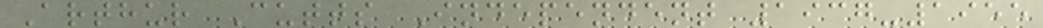Arthur Cutts Independent 1937-1955
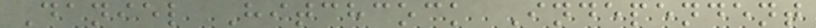Daniel Hitchcock Independent
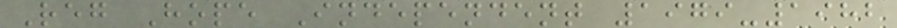Reg Hope Independent 1979-1982
